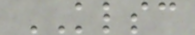KLSC
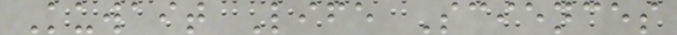Kuwait Life Sciences
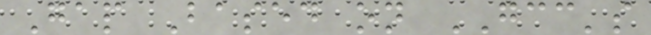Gap Based on GCC's
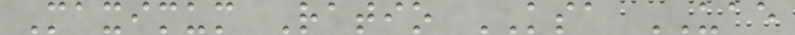Maximum Ratio KSA UAE
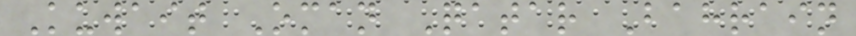Kuwait Oman Qatar Bahrain
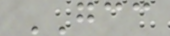GCC
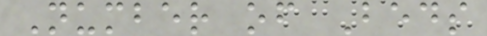Number of Beds
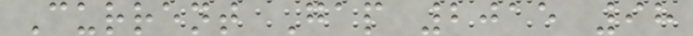Current Gap 2015 98
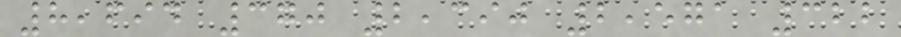8,694 370 2,390 2,571 322
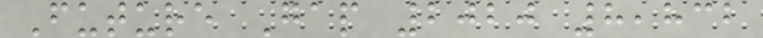Future Gap 2020 8,832
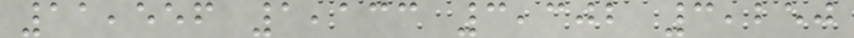11,556 1,133 3,302 3,250
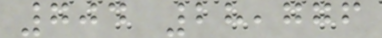704 28,776
